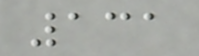131
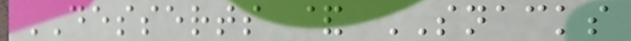DESSERTS & SNACKS
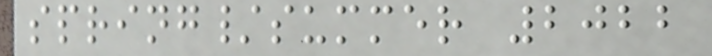spring/summer 2022
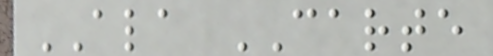ALA CARTE
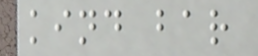kind bar
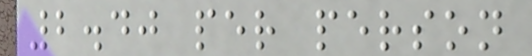2.40 per person
